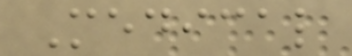Medical
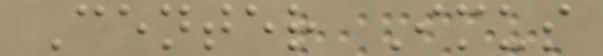Center Imus
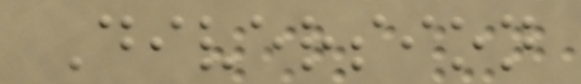Diversion
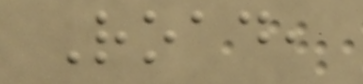Road,
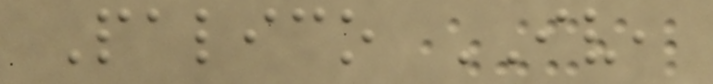Palico IV,
